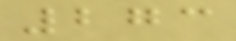273
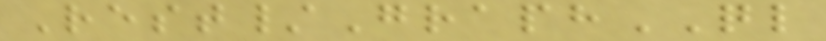Rest/GraphQL
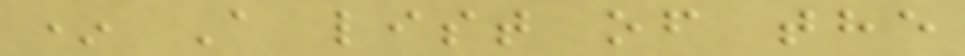* A list of the
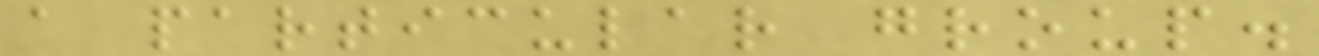a particular group.
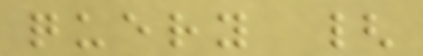query {
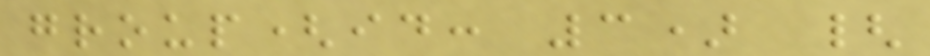group(id: 3) {
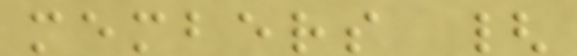members {
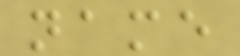name
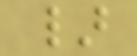}
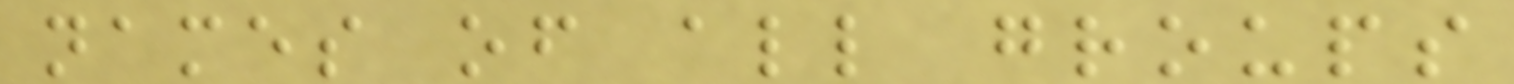names of all groups
